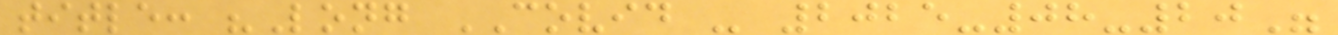title: "Long COVID - 2025-08-20"
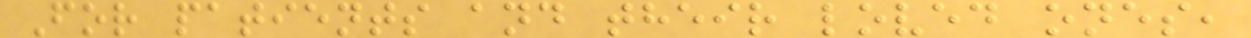For patients and their loved ones,
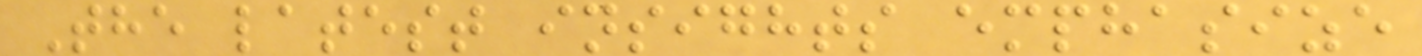The latest insights emphasize
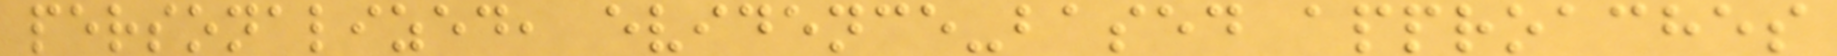personalized, evidence-based approaches
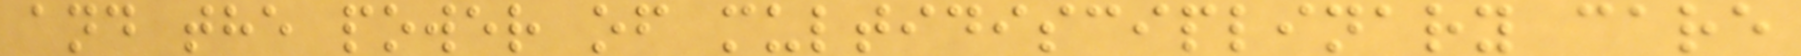and the power of multidisciplinary care
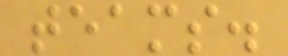teams.
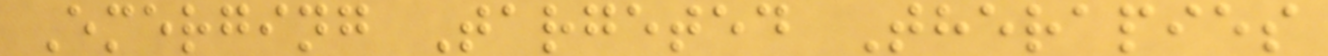Emerging Targeted Therapies
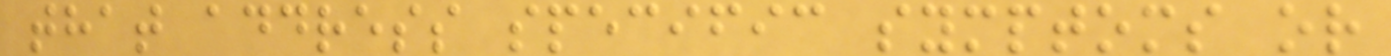that address specific symptoms or
